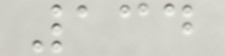134
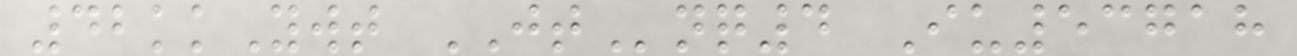42kkYwt JTnq4 Iu53718
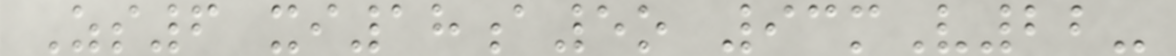Zs6 xi18a5o 93mV22-
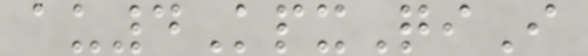au4KpxQiI
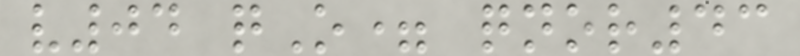v04 qO= qnor43
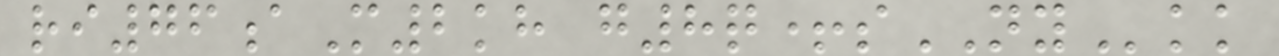ri76aM2kh g8q+sNYkk
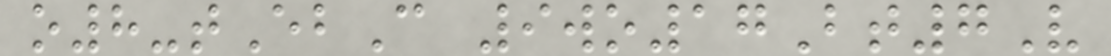o8-tEbC 9wo17Bt7V
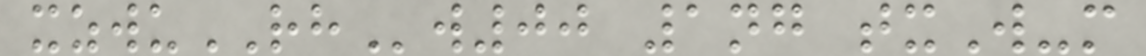xzwuRHw00 1ng txW-m
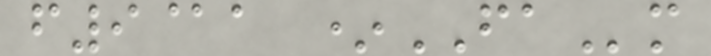f9@a *FAm
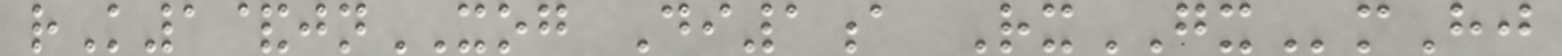rK1&jnXOG Di1a RxGXmHj
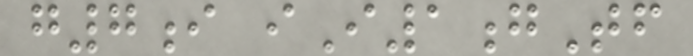g7i iI1gTf
